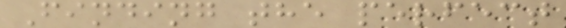Finding the perfect
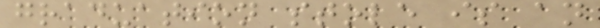graduation stole is an
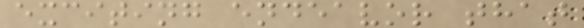exciting endeavor that
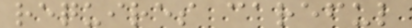requires careful
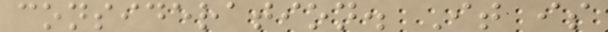consideration. It is
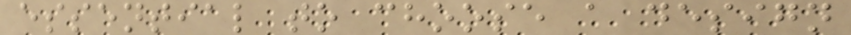essential to choose a design
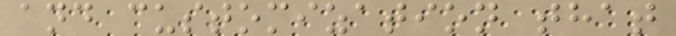and customization that
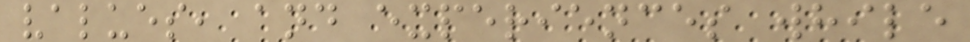values, and experiences while
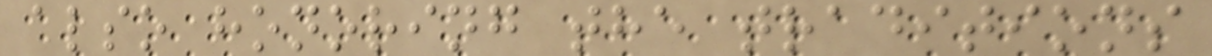also honoring the traditions
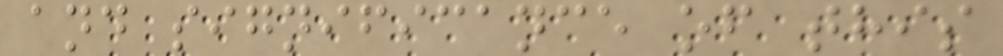and significance of this
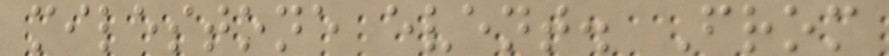milestone event. From
